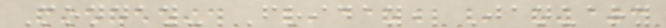Monday- Friday, January
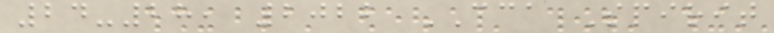24-28, 2022 CCA Spirit
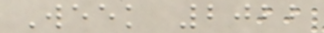Week 2022
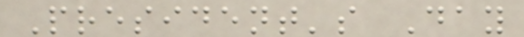President's Day
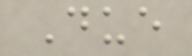Due
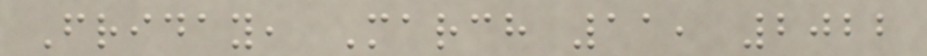Friday, March 11, 2022
